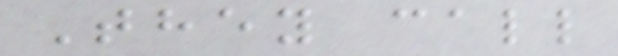They call
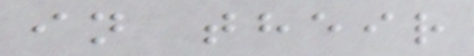in their
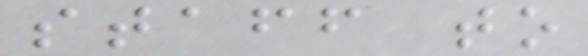staff to
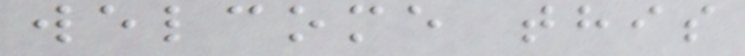welcome this
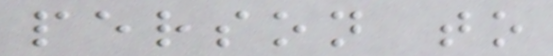person to
